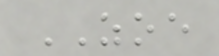ZOE
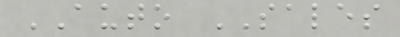AUTO SALES
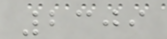2309
